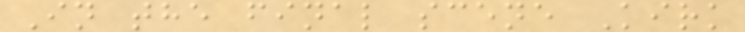In the final scene Kirk
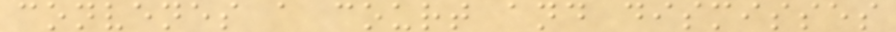convenes a court and dismisses
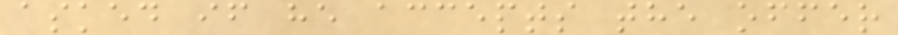asked if he accepts the offer
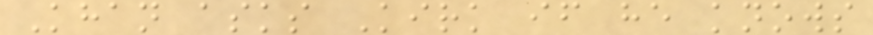Khan asks Kirk if he knows
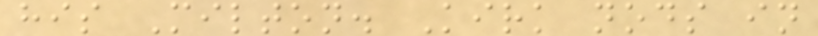his Milton. Kirk nods in
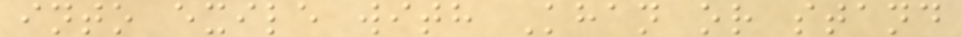into exile with Khan or stand
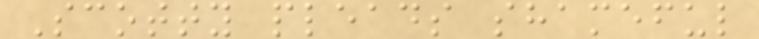Scotty pleads shameful
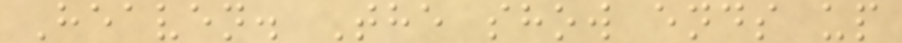Heaven. The show ends up
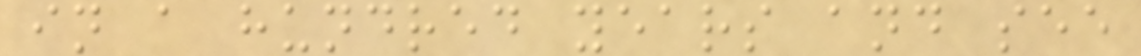in a hundred years and see
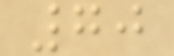70
